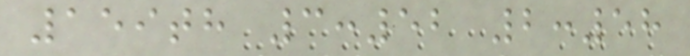159th 3:52 2:58
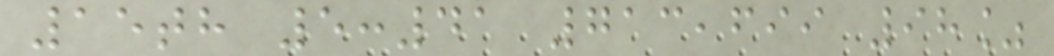15th 5:41 713,699 98%
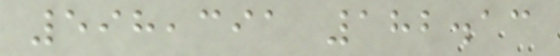598,391 182.13
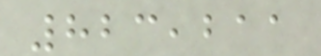823,211
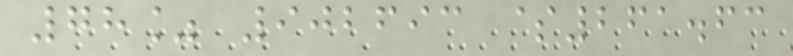78% 902693 $261.63
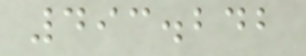493.242
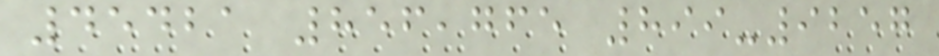45421 856,765 899-9257
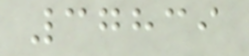37839
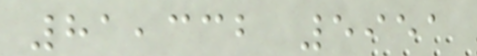81,332 5951
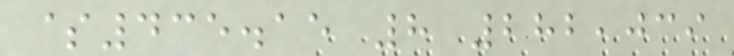$435.15 8 282,039
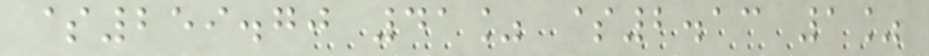$259.70 41% $2.13 1%
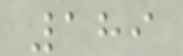189
